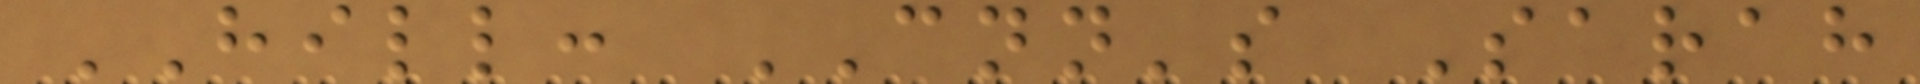HILL: CNN's Sarah
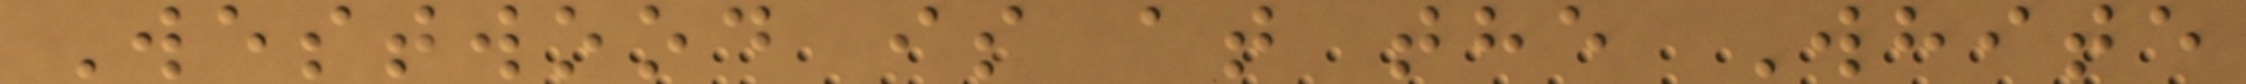Westwood is at the White
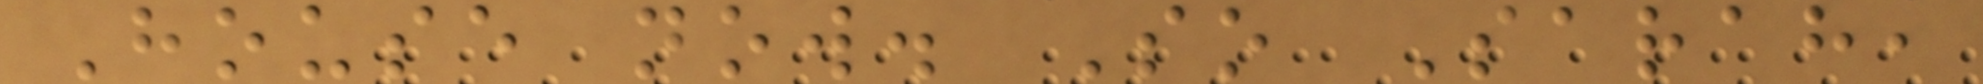House now. So Sarah,
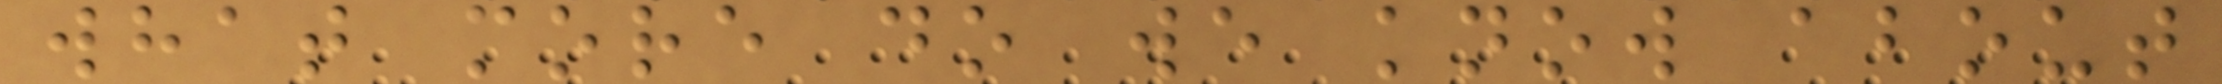what more do we know about
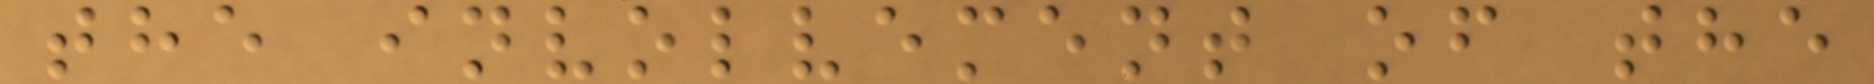the involvement of the
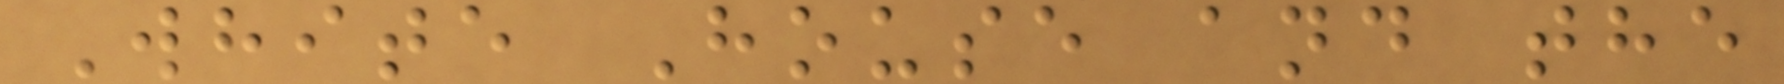White House and the
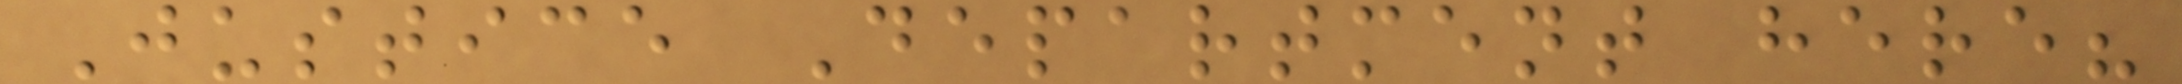Justice Department here?
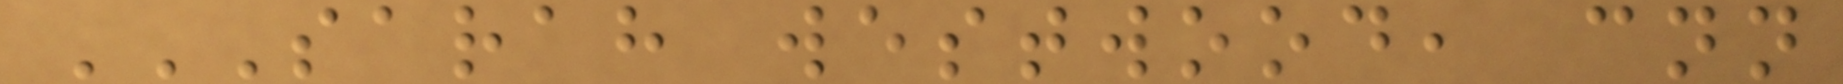SARAH WESTWOOD, CNN
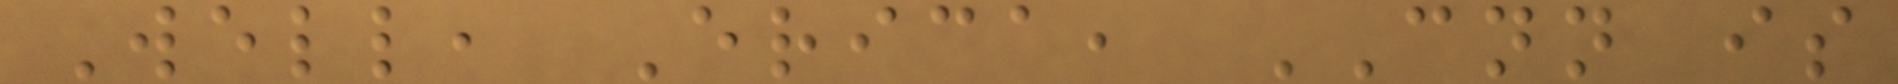Well, Erica, CNN is
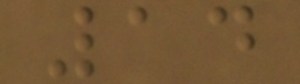14
